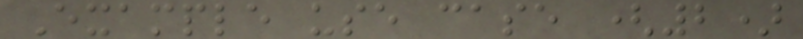Example use case (2)
